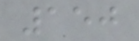150
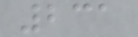231
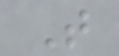T
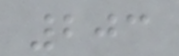203
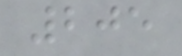205
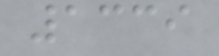1339
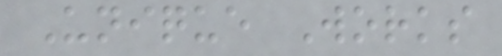Unique Works
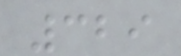329
